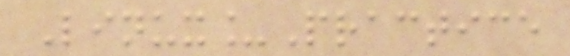Linux_Practice
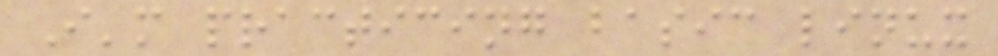I'm practicing basic linux
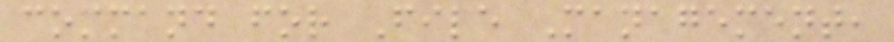command for File Management,
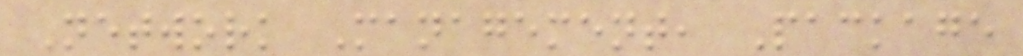Network Management, Package
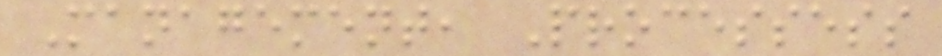Management, Processess
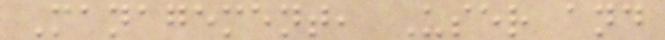Management, User and
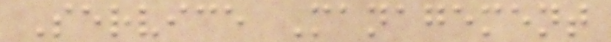Service Management
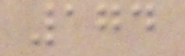174
